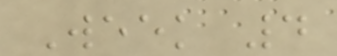Week 4
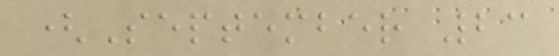(September 23
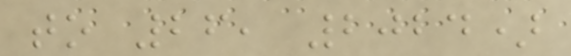to 26, 2024)
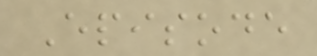Episode
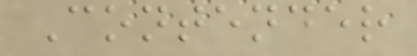Contender
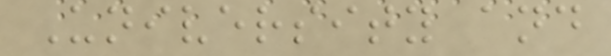University and
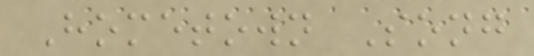Hometown Song
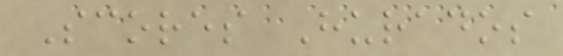Scores Hurados
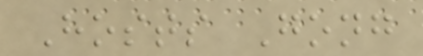Hosts Gong
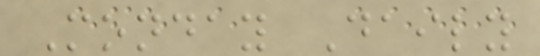Monday Daily
